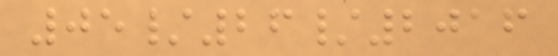05/26/2016
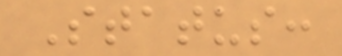Status:
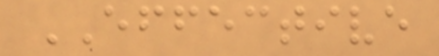EFFECTIVE
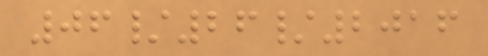06/26/2016
